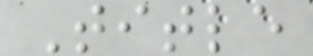Title
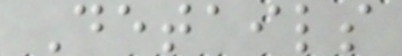Details
